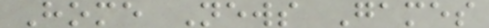Home News Games
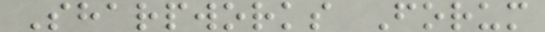Sharpworks Forum
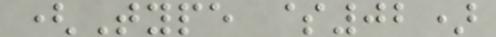(Type $02)
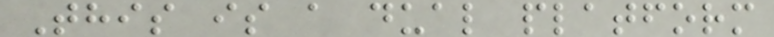This is a dual platform
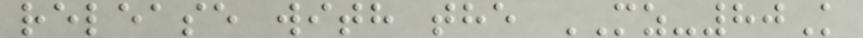release with the MZ-80K
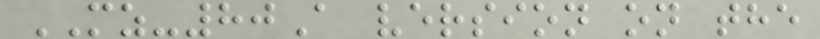MZ-80A version on the
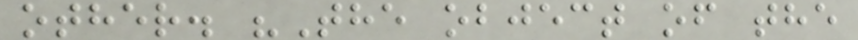other. "The object of the
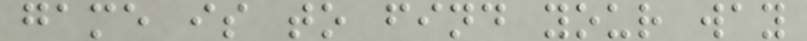game is to find your way
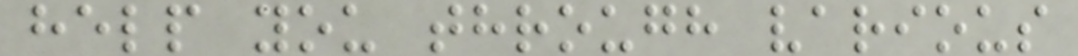help you through various
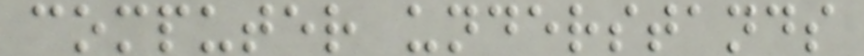computer understands
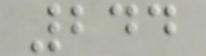244
